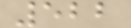522
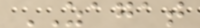ZAGAT
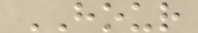HOUR
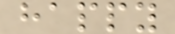happy
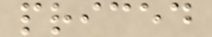priced
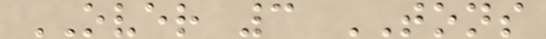OVER 3 TONS
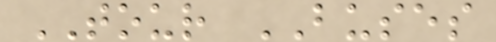TOUR BUSES
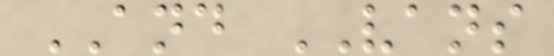AND VANS
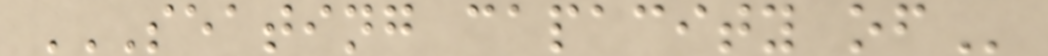SEATING CAPACITY OF
